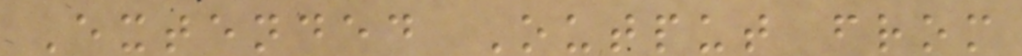Extended Output from
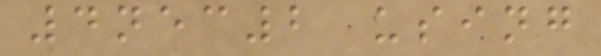4nec2 using
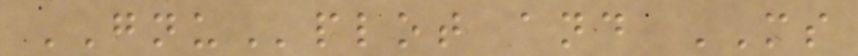GNUplot and MS
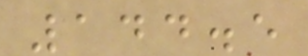144.5
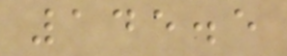145.5
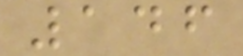146
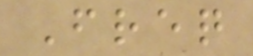Freq
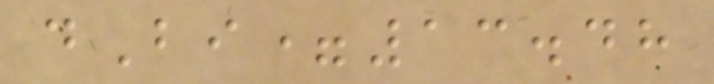dBi=13.48
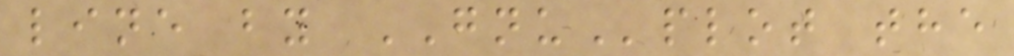line by GNUplot the
